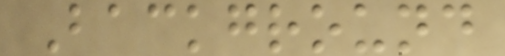Background
